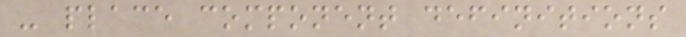- place component definitions
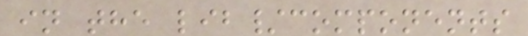in the lib/components
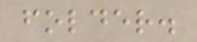folder.
